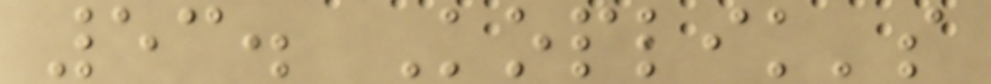53. Koplik's
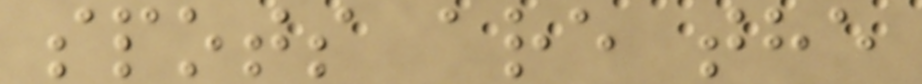spots are the
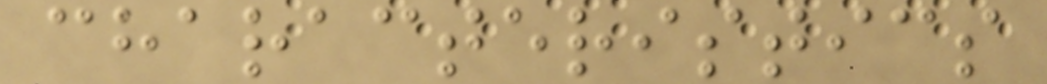characteristics
